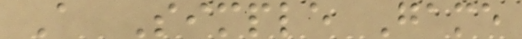A Simple Game
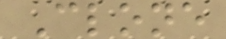Clone
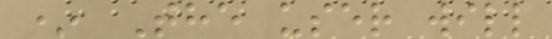* The user will
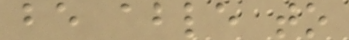be able to
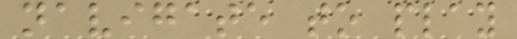navigate to play
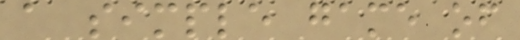a simple game of
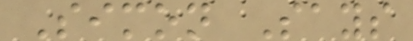Simon Says
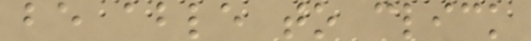be able to click
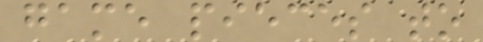game pieces to
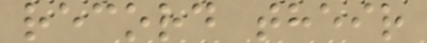record their
